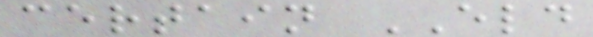certain ELD
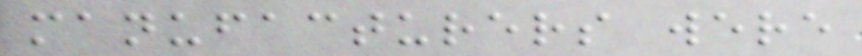manufacturers were
